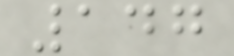147
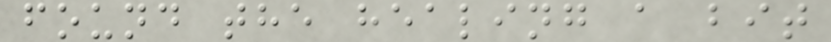found the healing a bit
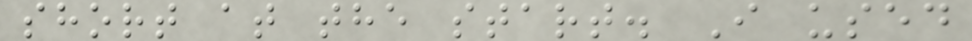short at the start. I used
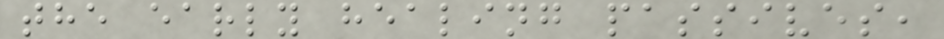the early healing passives,
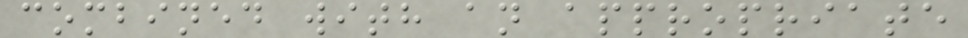combined with an appropriate
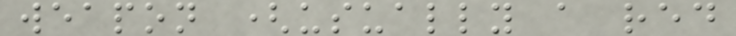weapon (usually a red
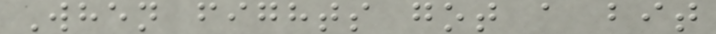When fights got a bit
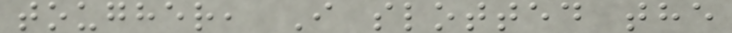tougher, I slotted the
